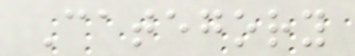Category
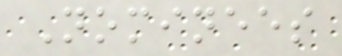Nominees
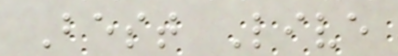Best Live
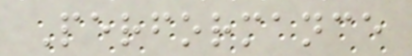Performance
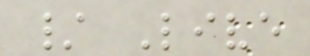/ Live
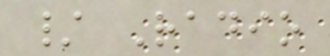/ Radio
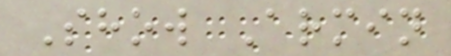Show Armin
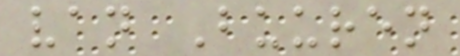van Buuren
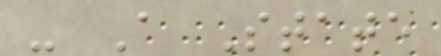- A State
